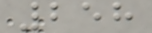258
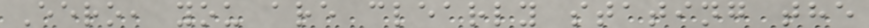Eero, you are clearly stating the
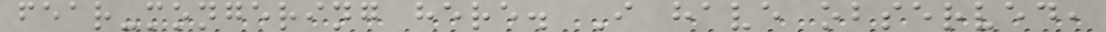fear-mongering here. I have observed,
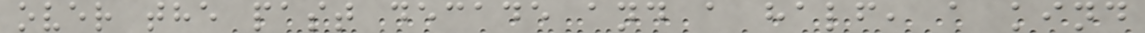over the past decade and a half, a kind
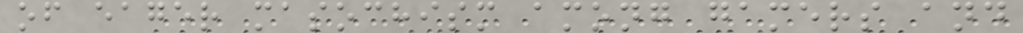of eager masochism among gamers and
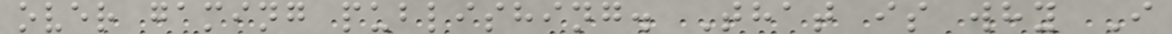over gaming publishing. That is why I
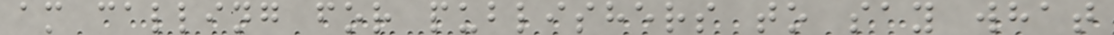am calling for publishers to say what
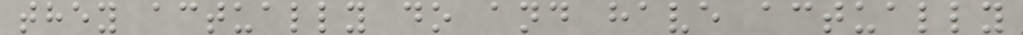they actually do and have actually
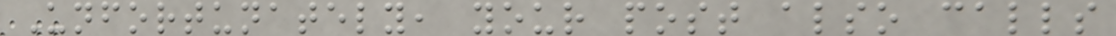Unfortunately, your post also calls
